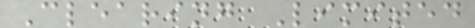Clearing Limited
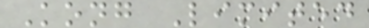Kong Limited
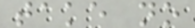take no
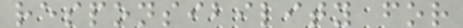responsibility for
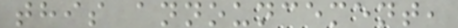this announcement,
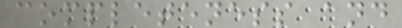completeness and
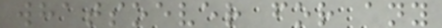whatsoever for any
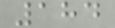184
